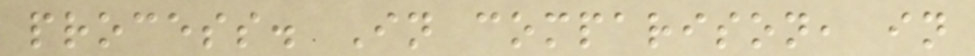process. In comparison, in
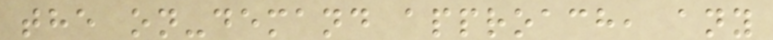the on-demand approach, any
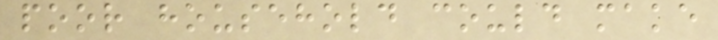poor household could make
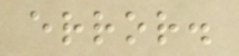error.
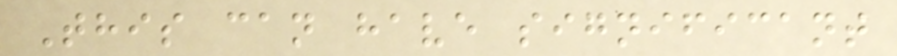This can have significant
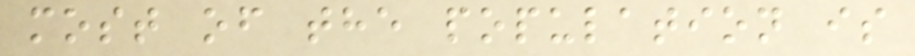most of the population is
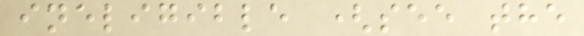ineligible (see the
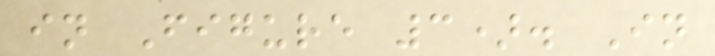in Figure 3). In
